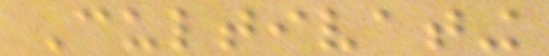Cultivating
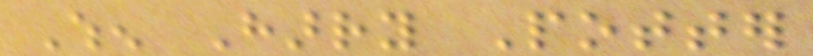When Harry Potter
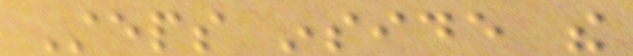Steps inside the
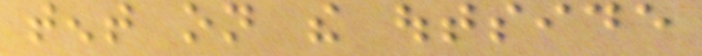tent on the outside
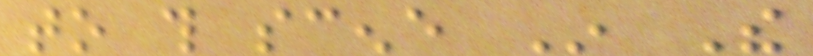to this scene In The
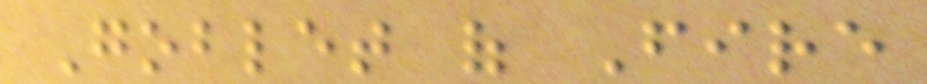Goblet of Fire
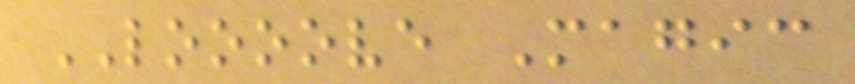LOOOOVE Magic
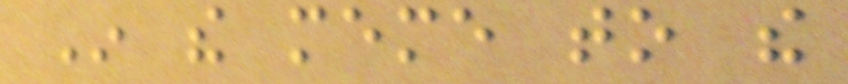In the meme to the
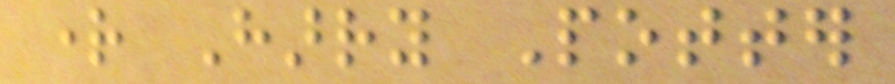right Harry Potter
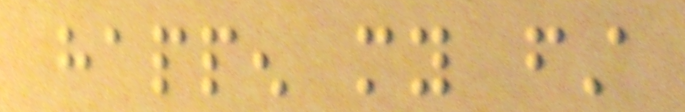happen my first
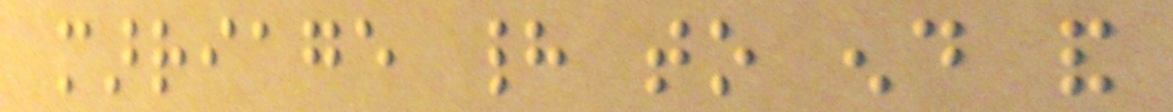marriage had to end and
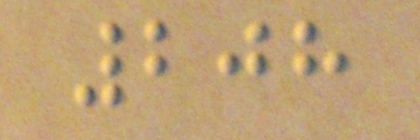208
